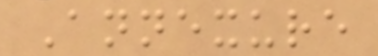Annexure
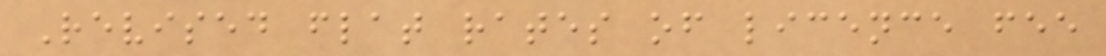Revised flat rates of licence fee
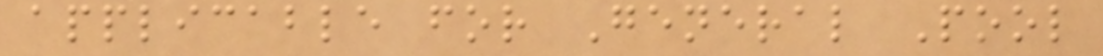applicable for General Pool
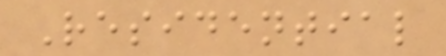Residential
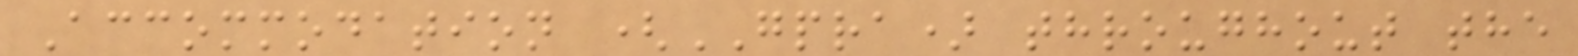Accommodation (GPRA) throughout the
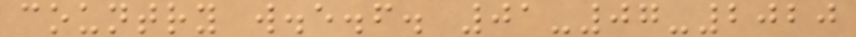country w.e.f. 01-07-2020
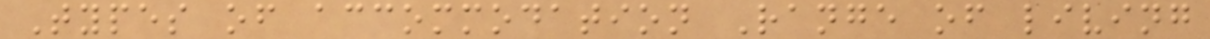Types of accommodation Range of living
